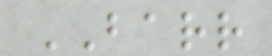BARR
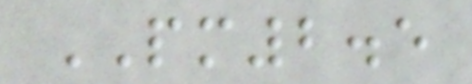PM2.5
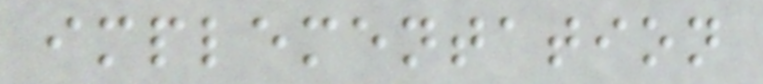implementation
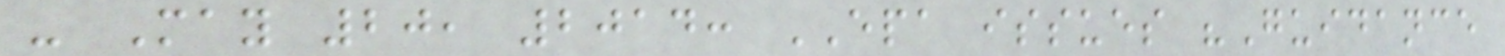- May 20, 2014: EPA issues "Guidance
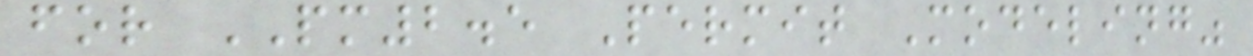for PM2.5 Permit Modeling"
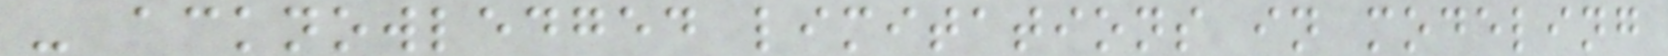- acknowledged limitations in modeling
